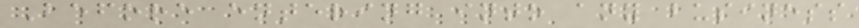Before entering into any business
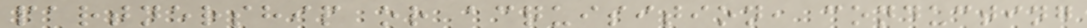partnership or acquisition, conducting
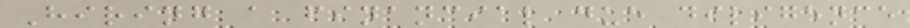Hiring a financial due diligence
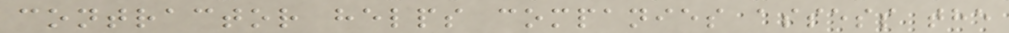contractor helps companies assess the
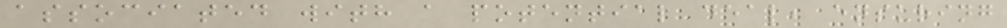associated with a potential deal, ensuring
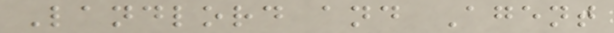Landlord and Agent
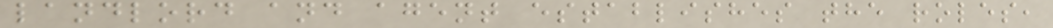landlord and agent establishes the roles,
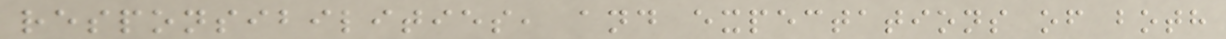responsibilities, and expectations of both
